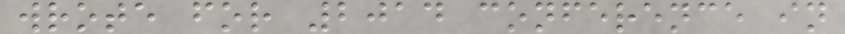wrote for 2014 conference in
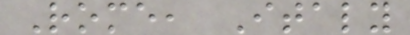Rome, Italy
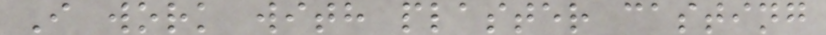I work with plaster casting
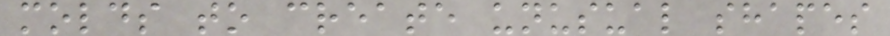molds to create unusual shapes
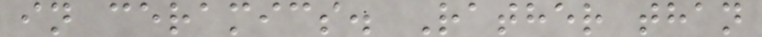in ceramics. Rather than
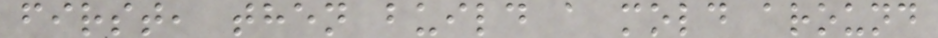first, then build a mold around
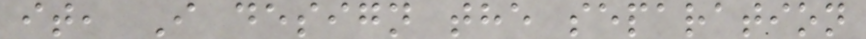it, I design the separation
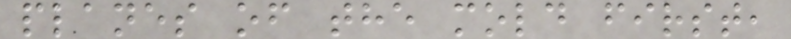planes of the mold first,
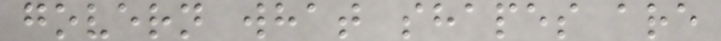govern what shapes are
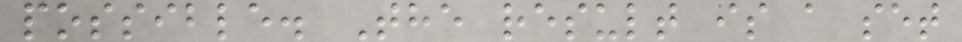possible. The result is a set
